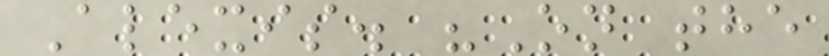Alexis. "On the
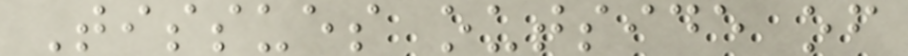Tissues outside of
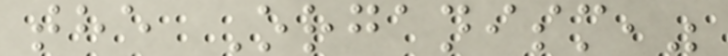the Organism,"
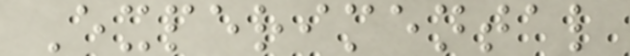Experimental
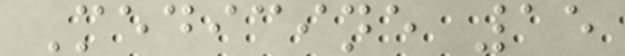Medicine 15
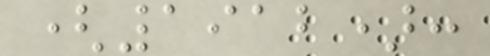(1912):
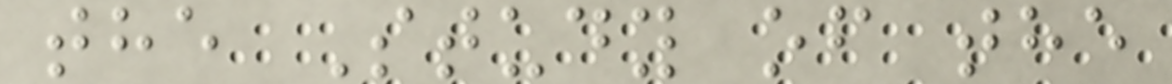the Study of the
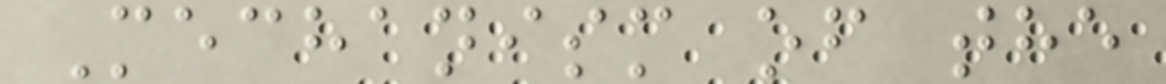Mechanism of the
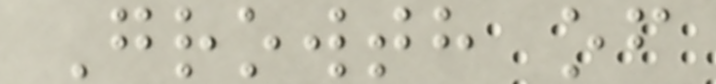Growth of
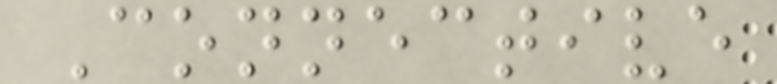Connective
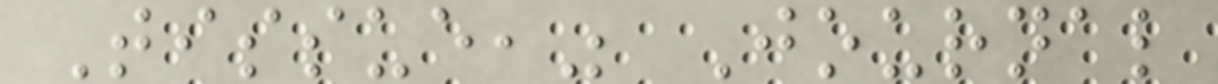Tissue," Journal
